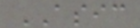ASIC
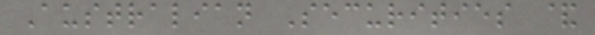Australian Securities &
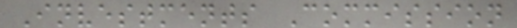Investments Commission
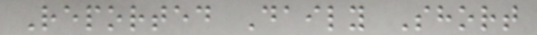Reported Daily Short
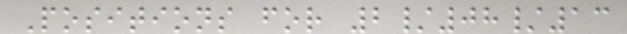Positions for 2/08/13
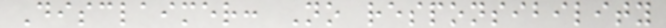Disclaimer: No responsibility
